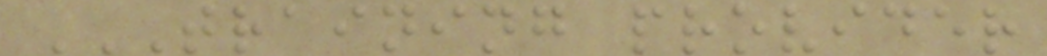TRAINING PROVIDER
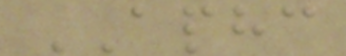APHC
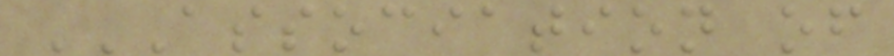ASSOCIATION OF
